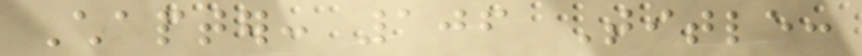Chapter: 106 Title:
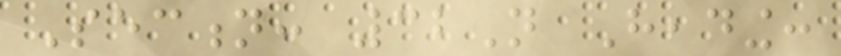Section: 32N Heading:
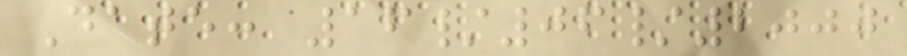Date: 16/06/2000
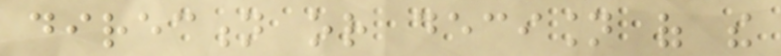direction or decision of the
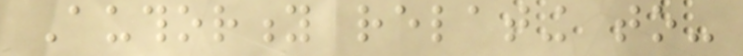Authority relating to-
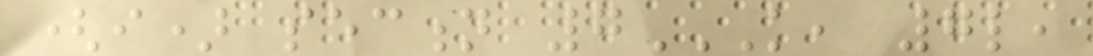(i) section 7K, 7L,
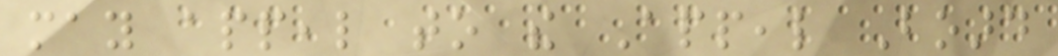may appeal to the Appeal Board
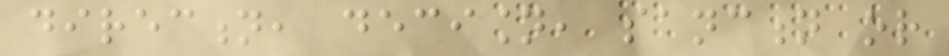direction, decision, sanction or
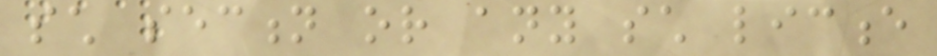such section or any such licence
